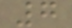7
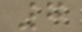7
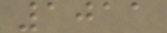1011
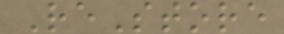ReStore
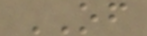OF
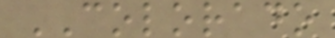COLORADO
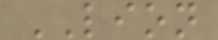LION
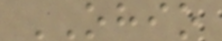OHIO
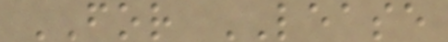FOR LEASE
